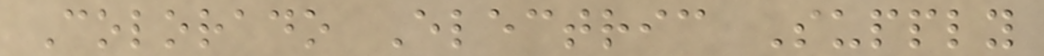Colorado Electric Supply
